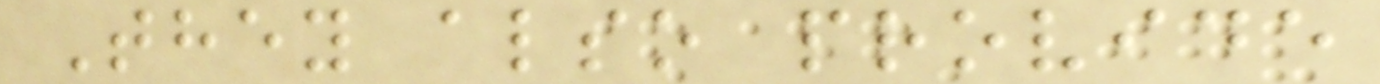They also provide
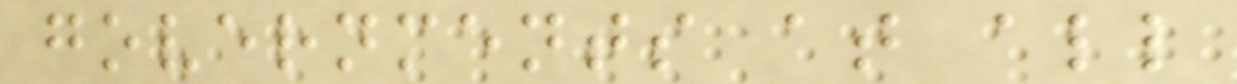governments at all
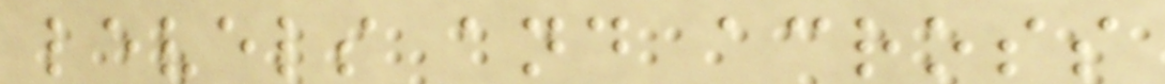levels and across
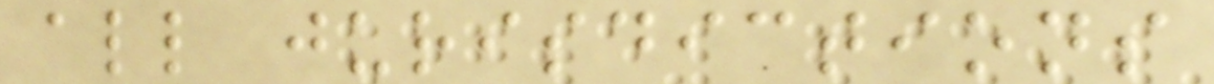all jurisdictions
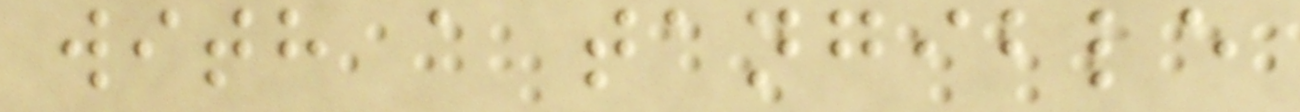with a tangible
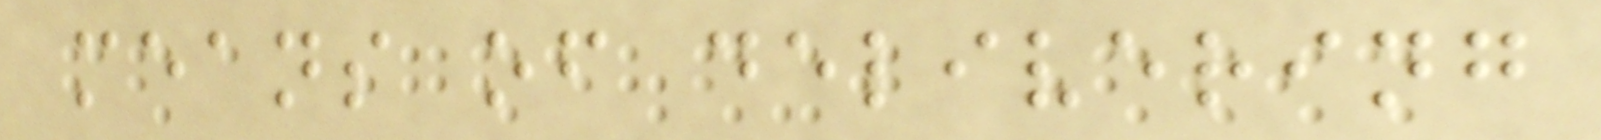means of delivering
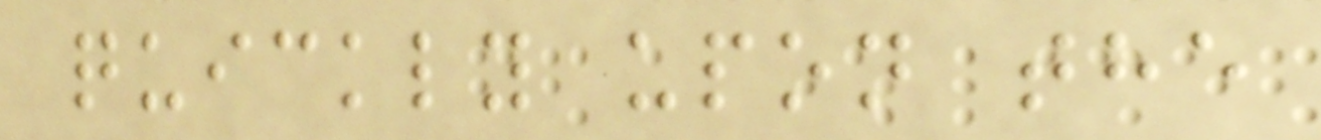quickly upon the
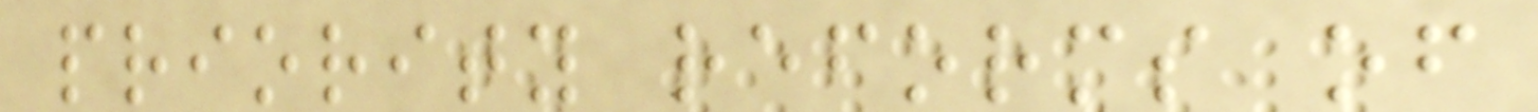priority reforms of
